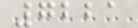7221
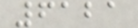6121
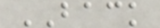BACK
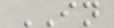IN
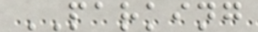PARKING
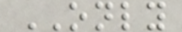ONLY
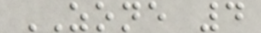ZONE 4
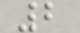2
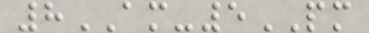8AM-5PM
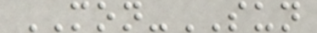MON-SUN
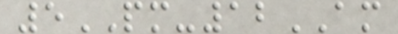5PM-12AM
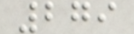279
